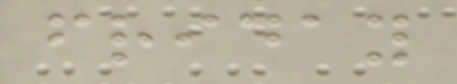friday
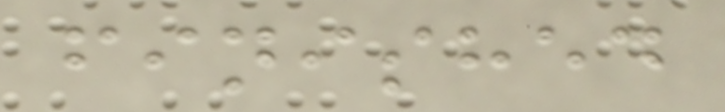finished
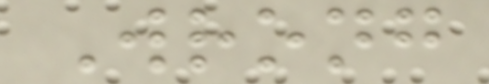Wrong
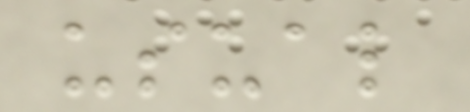usual
